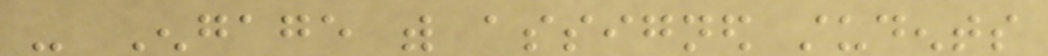- Engage with assigned students
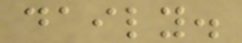daily.
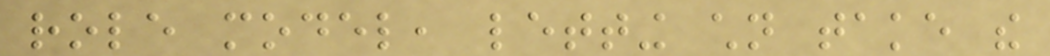role model, letting children take the
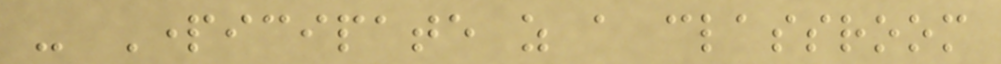- Participate as a classroom
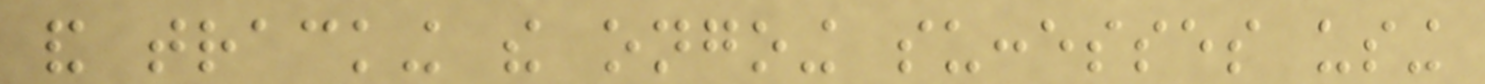and tracking the ongoing successes using
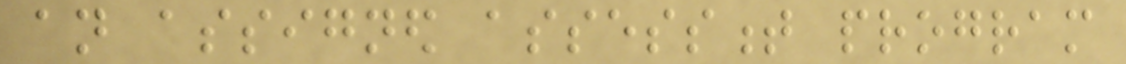an assigned assessment program
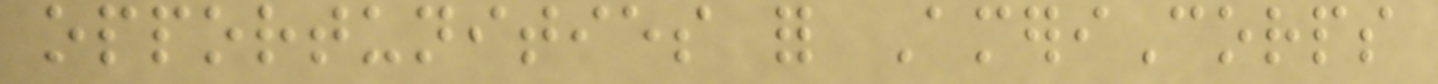opportunities for AmeriCorps
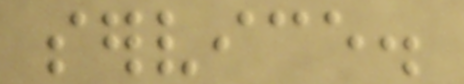service.
